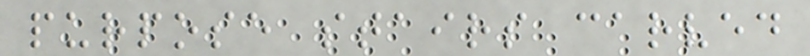purpose stairs carved
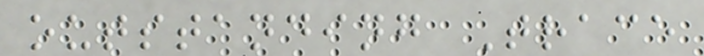outstanding Trace
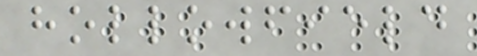hollowfield
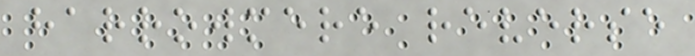harrowmere reverse
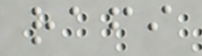rafi
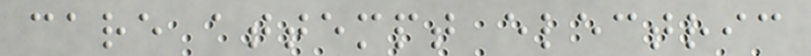care attempt electric
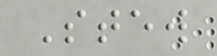Stew
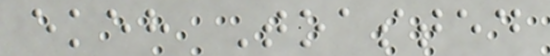ekeh Toasted
